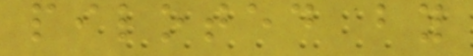piloted by
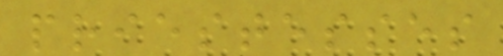priestesses
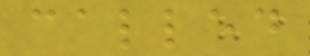called
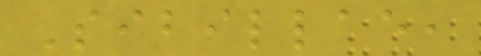Sibillae,
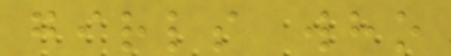girls who
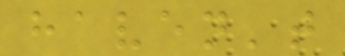haven't
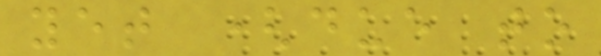yet (due to
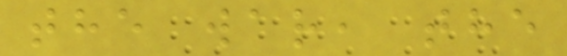the war, the
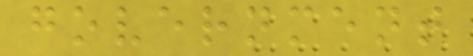government
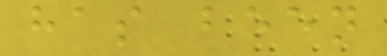has been
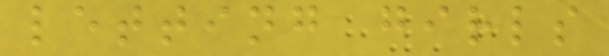letting girls
